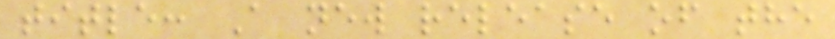title: A new release of the
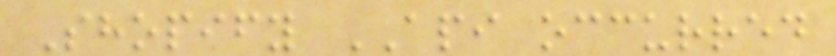Shopify API occurred
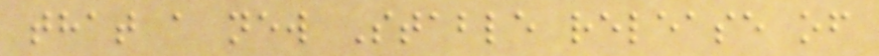that a new Stable release of
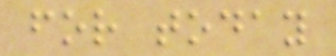for today
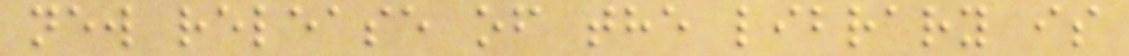new release of the library is
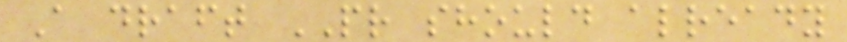A draft PR should already
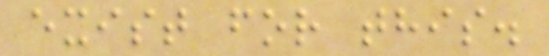exist for this.
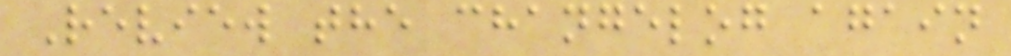Review the changelog again
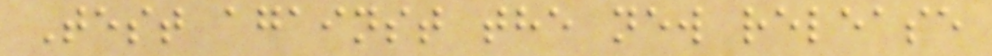Test against the new release
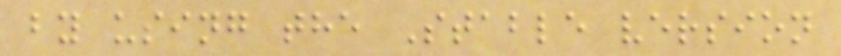by using the Stable version
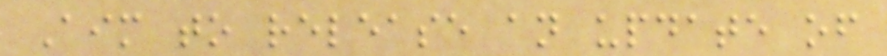Aim to release an update of
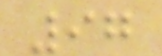97
